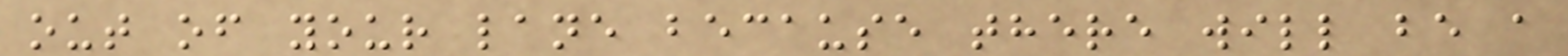out of your lane because there will be a
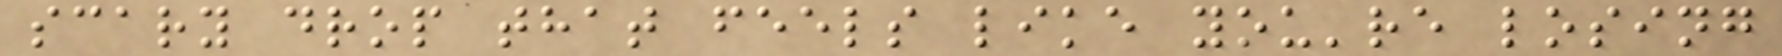scary drop that feels like you're losing
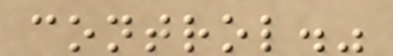control."
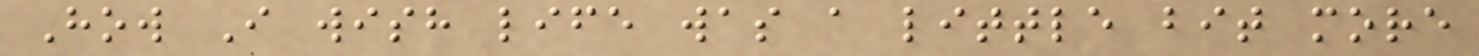How I wish life was a little bit more
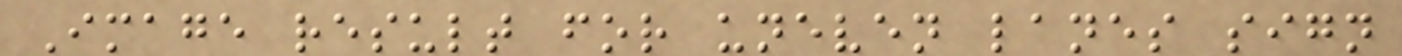Image result for uneven lanes sign
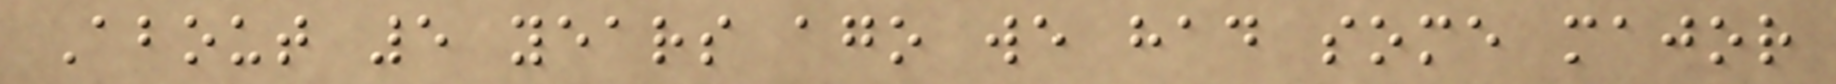About 5 years ago we had some major
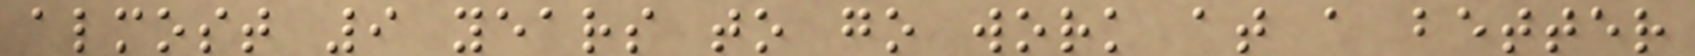almost 9 years to go work at a better
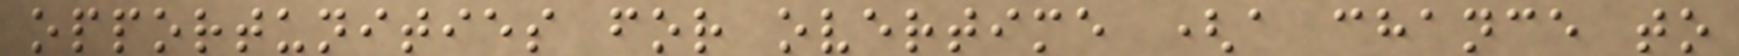opportunities for overtime (a chance to
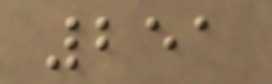251
